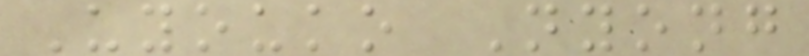Uyouko Nyong
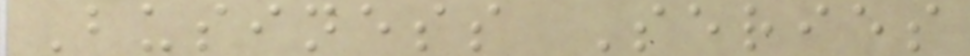Business Series
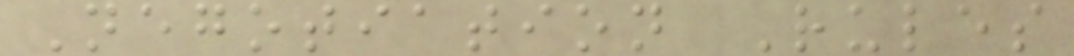Negotiation Rules
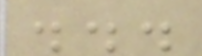...
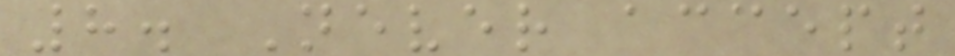8. Never accept
